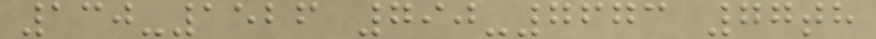130-1526 790-7673 77th
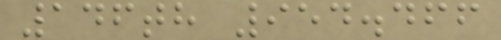146th 954.466
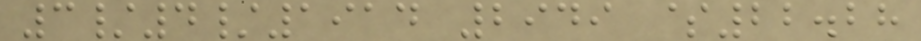3/4/1914 2949 $22.28
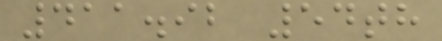411.92 54th
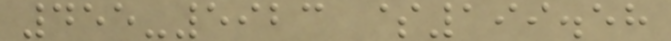455-5923 $199.58
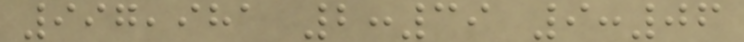997,981 2:39 9:06
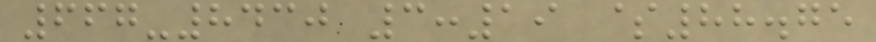667-8430 3:19 $88.75
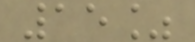15%
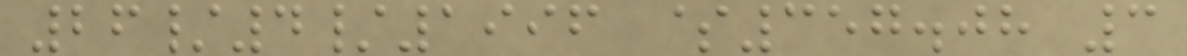26/4/1996 $357.08 3
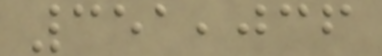351,036
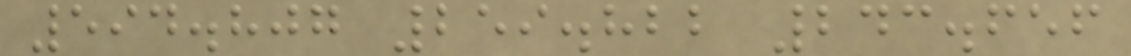594.807 259.822 243.656
